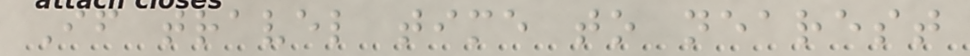If travel time to nearest
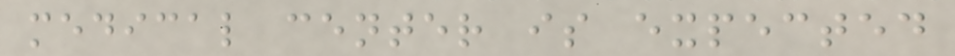medical center is expected
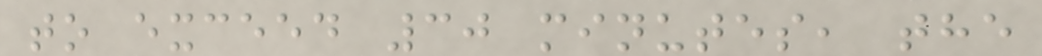to exceed 30 minutes, the
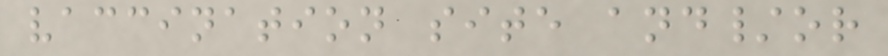vaccination site and/or
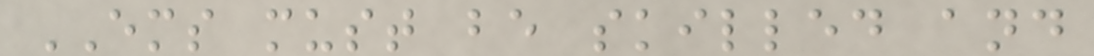EMS must be skilled and
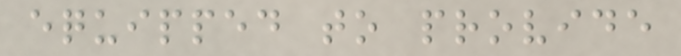equipped to provide
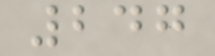247
